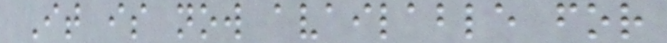It is now available for
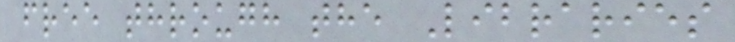free through the Libraries
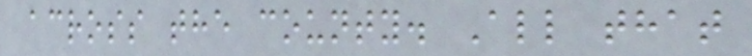across the county. All that
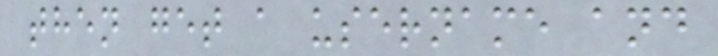then get a username and
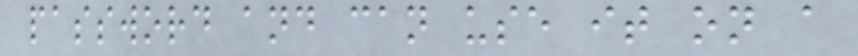password and can use it on a
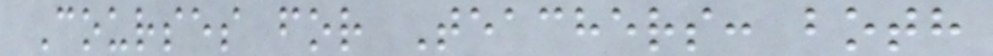Courses for Teachers: both
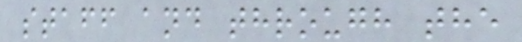staff and through the
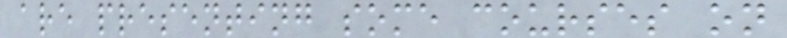are presenting some courses on
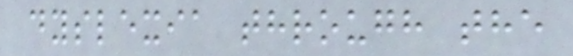dyslexia through the
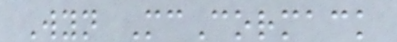Wyn McCormack
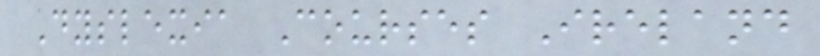Dyslexia Courses Ireland
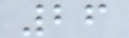26
